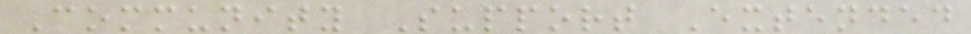Community Support Extended
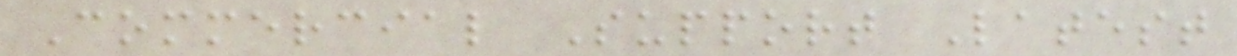Commercial Support Latest
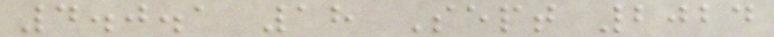4.0.1 18 Sept 2024
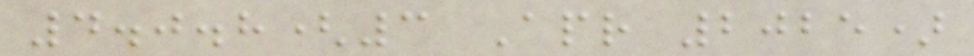4.0.8(3 Apr 2025)
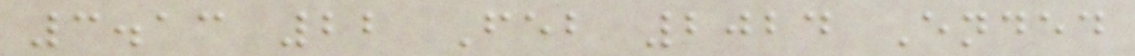3.13 22 Feb 2024 Ended
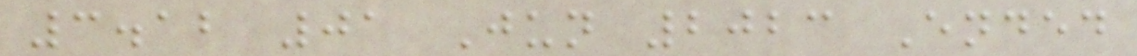3.12 01 Jun 2023 Ended
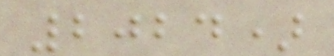2024)
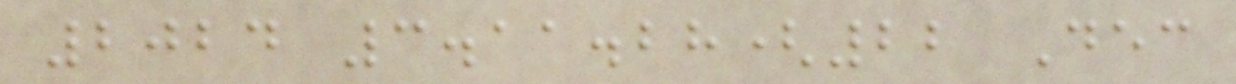2024 3.11.28(22 Dec
